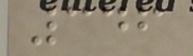346
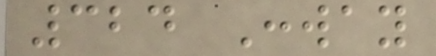324 Conway
